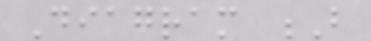Diagram B
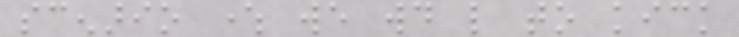scenario where we would like to kick
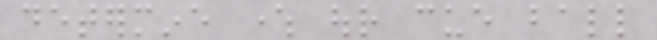determine where our cue ball
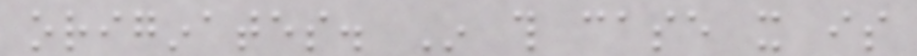originates. In this case it is
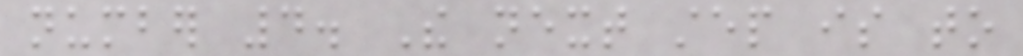number 4. The next step is to
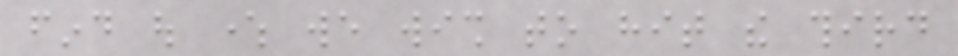find out where we wish to hit the third
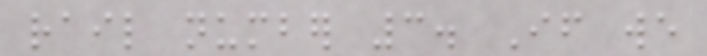rail number 3. If we
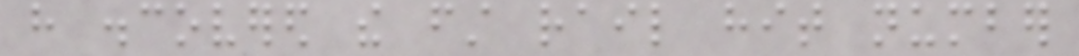have discovered the first rail hit number
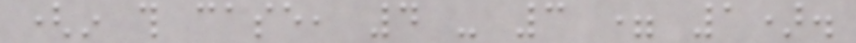(in this case, 4 - 3 = 1).
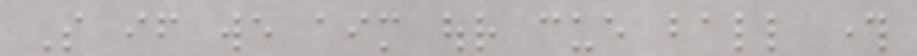So if we aim our cue ball through
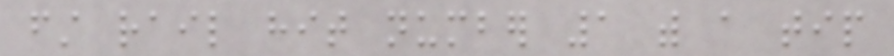first rail hit number 1 with a tip
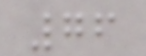76
